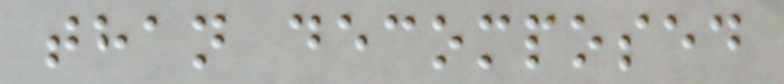than decomposed
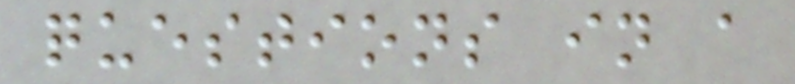questions in a
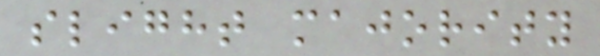slight majority
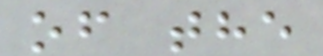of the
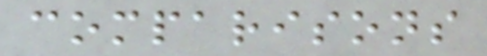comparisons
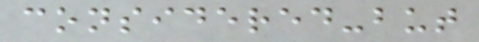considered-but
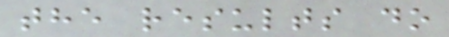the results do
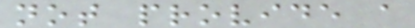not provide a
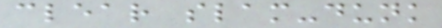clear slam-dunk
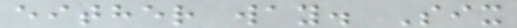either way. Six
